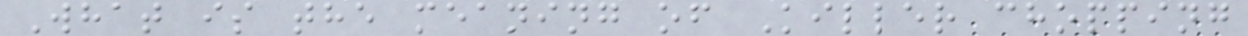What is the meaning of Killer chopping
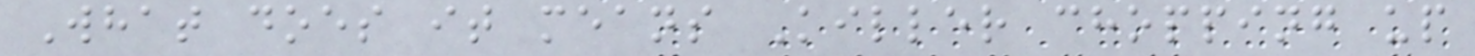What does it means Killer chopping up
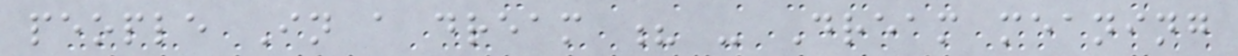people In a dream ? - Dream meaning
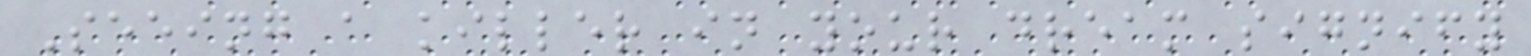Seeing a killer in your dream signify
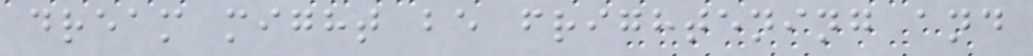dream might be frightening and
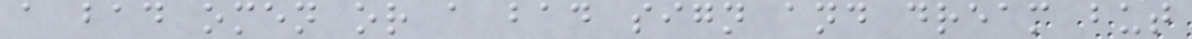a bad omen or a bad sign and dream but
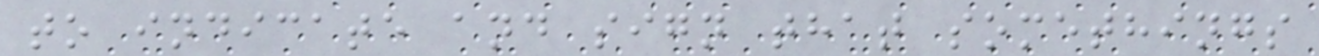to indicate and sign that somethings
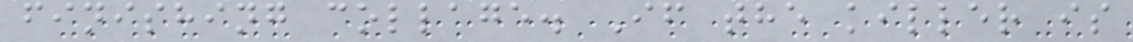finishing collage. If the killer is
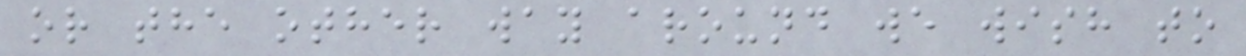or the other way around we wish to
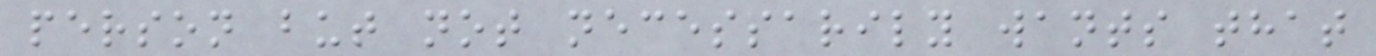person but not necessarily wants that
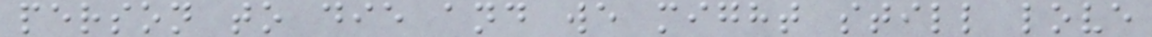person to die and we might still love
